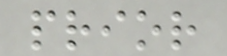prior
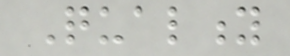Quality
